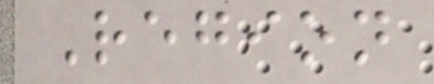Region
